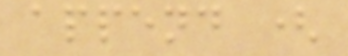append (
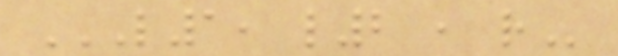L1, L2 , R
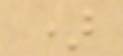)
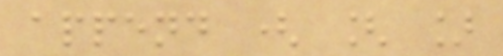append ( [ ]
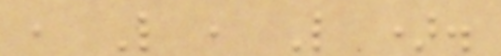, L , L ).
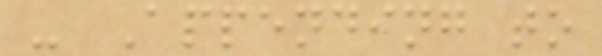- Appending to
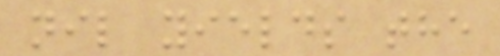nil yields the
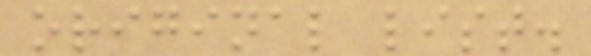original list.
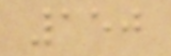150
